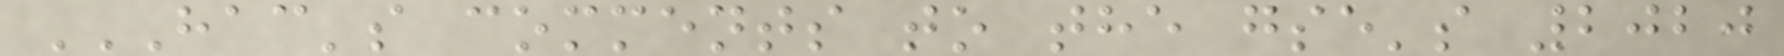HAC'S COMMENTS TO THE GSE'S 2020
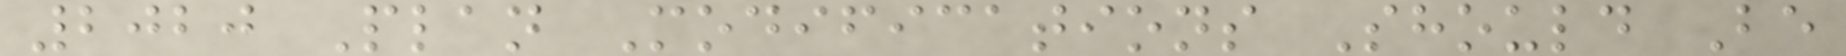2020 Plan Modifications Should Be
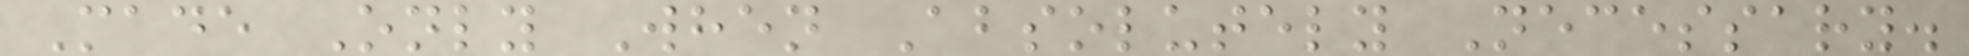Made Only When Absolutely Necessary.
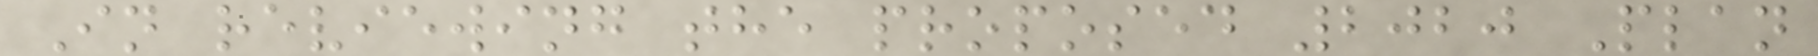In reviewing the proposed 2020 Plan
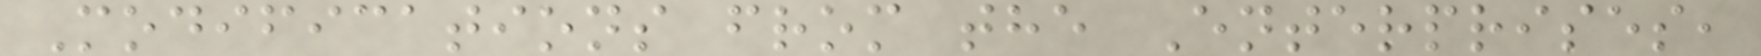Modifications from the Enterprises,
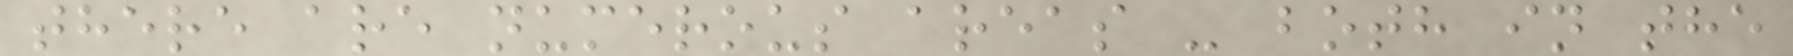there are numerous areas - both in the
